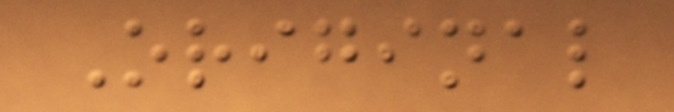Original
